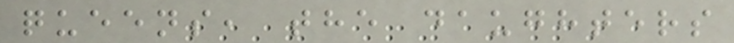queens, the daughters
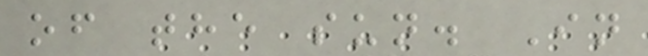of the sun. In
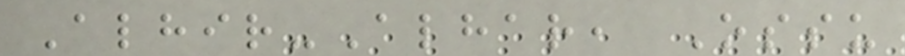Alhir-Alhar, Ossu
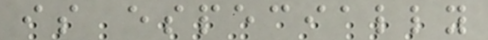is especially
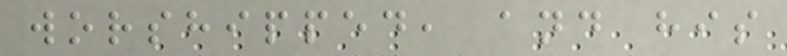worshipped, and his
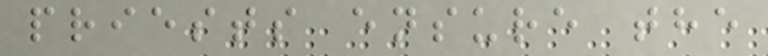priests ensure the
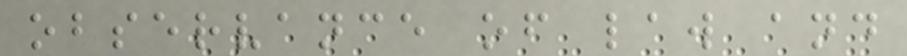observance of law and
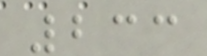233
